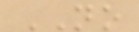NO
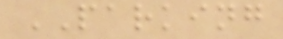PARKING
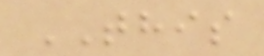THIS
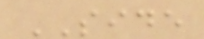SIDE
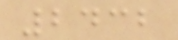2432
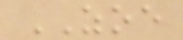ZOE
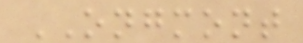ONGMONT
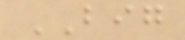BIG
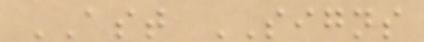AST SIGNS
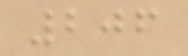206
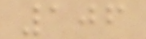106
